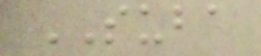SUBA
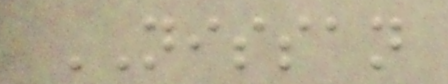NISSAN
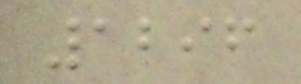1296
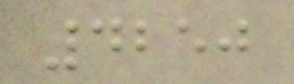4250
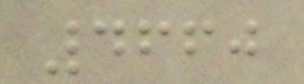4660
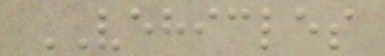VEHICLES
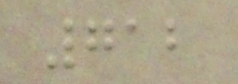712
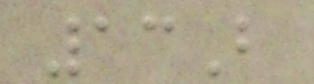13B
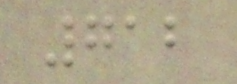712
